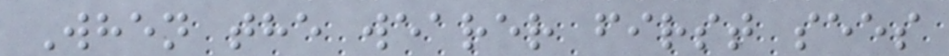When the wearer first sees
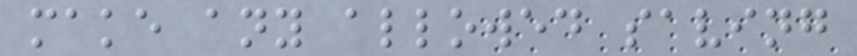make any allowed saving
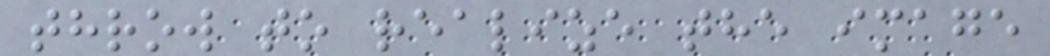throw to realize the image
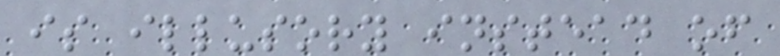is illusory instead of
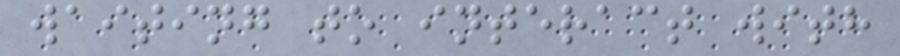waiting to interact with
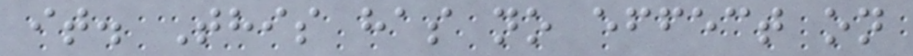it. This has no effect on
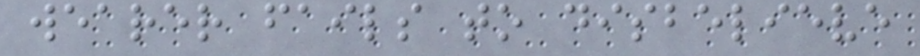wearer fails to disbelieve
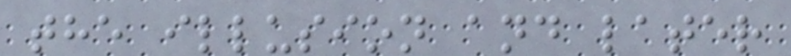the illusion and later
